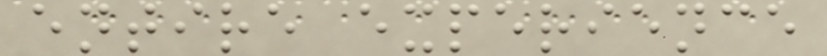entire experience
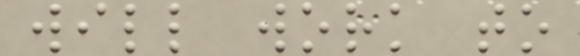will work to
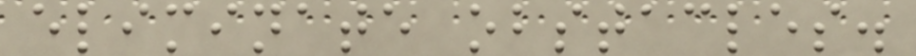eliminate obstacles.
